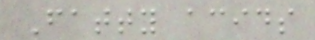Fatty acids
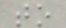to
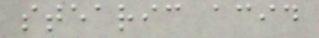stearic acid
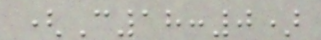(C18:0)
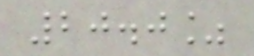20.0%
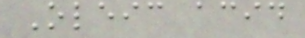Oleic acid
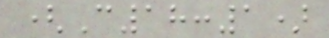(C18:1)
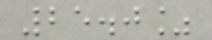25.0%
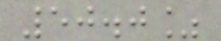50.0%
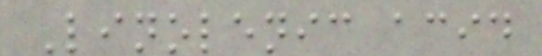Linolenic acid
